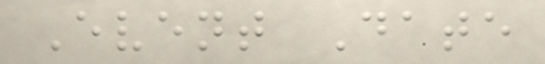Event Date
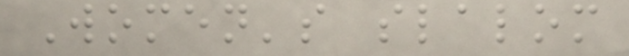Women's slalom
